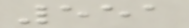551
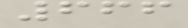666
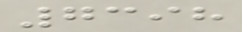7398
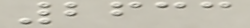2633
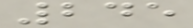245
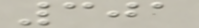301
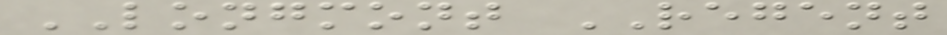LONGMONT REGENT
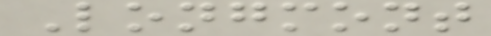Longmont
